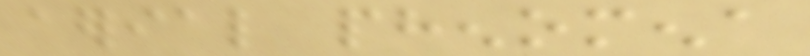aerial phenomena
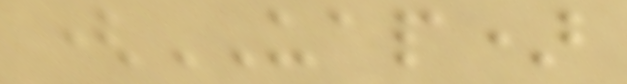(UAP)
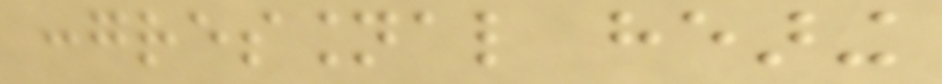congressional hearing
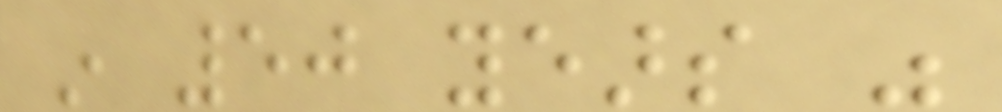in 50 years was
